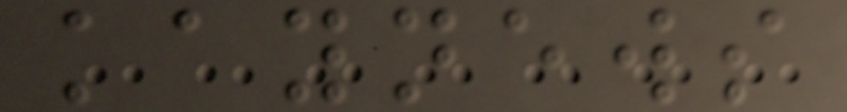kaynews
